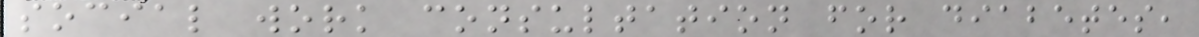social work consultation for diabetes,
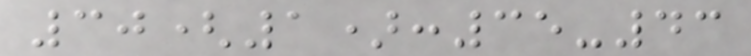30(1):35-43
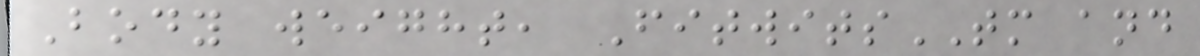Body weight, FitwitsTM and
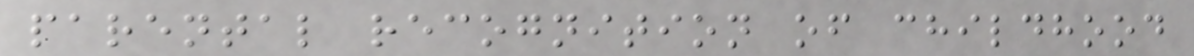parental recognition of childhood
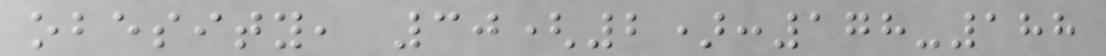obesity, 30(2):178-188
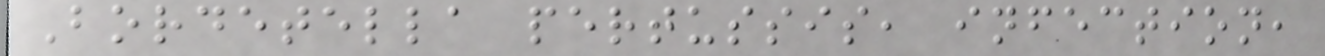Bordetella pertussis, infection,
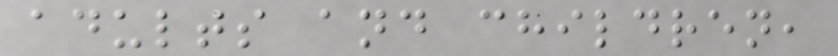adults and children,
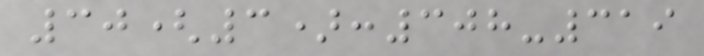30(3):308-319
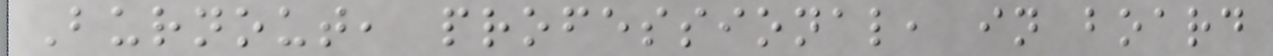Burnout, professional, in board
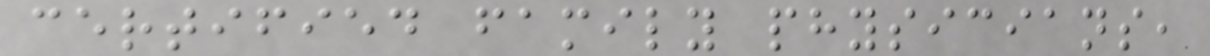certified family physicians,
